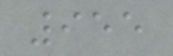955
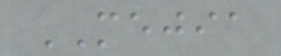MEJIA
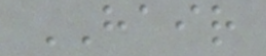HAIR
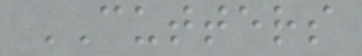CUTTERS
